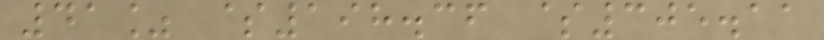41% $198.36 $305.11
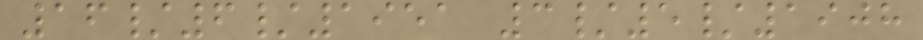16/6/1951 3/5/1908
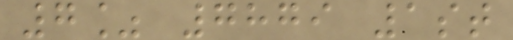7% 7879 1st
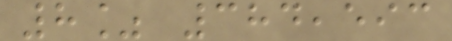8% 384,593
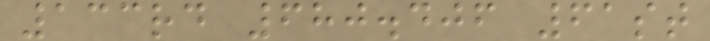133rd 680.406 61st
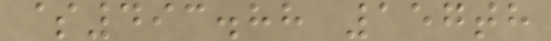$493.88 157th
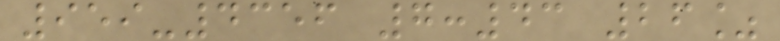959-4356 7:43 26%
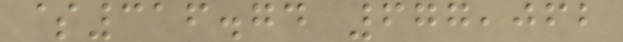$316.74 677,062
